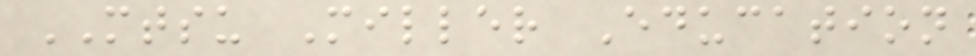MTSU Miller Education
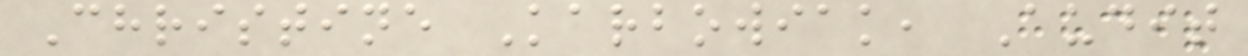Christine Karbowiak, Audit
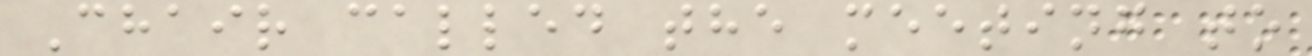Chair called the meeting to
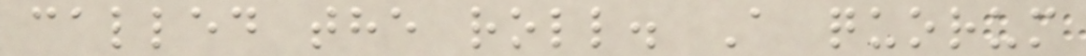called the roll. A quorum
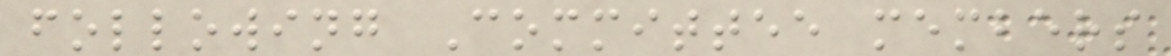following Committee members
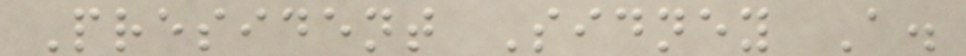President Sidney A.
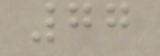77
